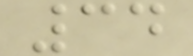34
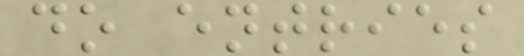do entries
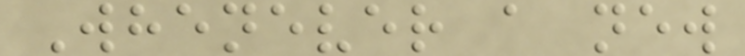Whenever a new
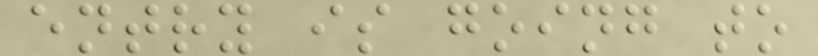entry is going to
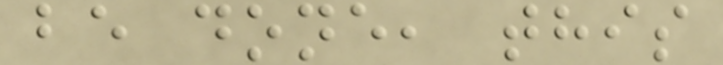be done, this
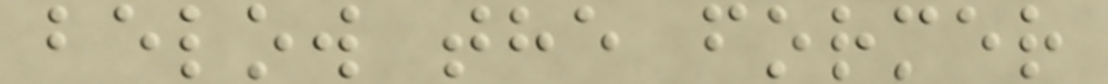below the former
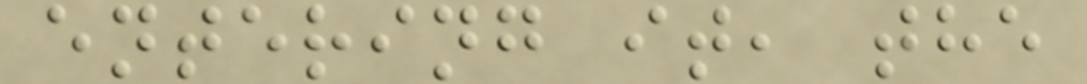entering it, the
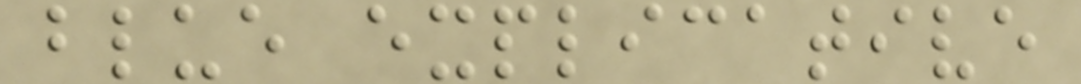blue explicative
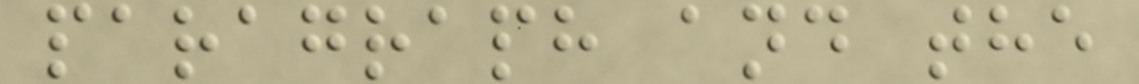paragraph and the
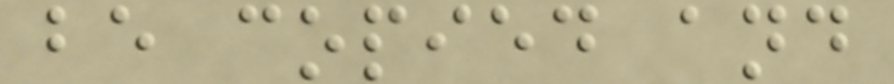be copied and
